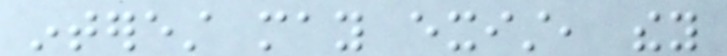interest may exist, they
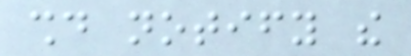should notify the
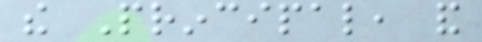the Principal, and
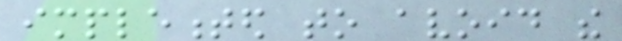implemented to avoid the
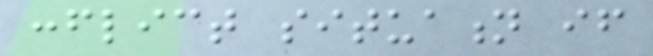conflict situation if
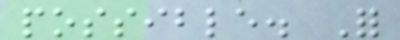possible. For
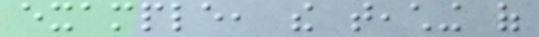example, the teaching of
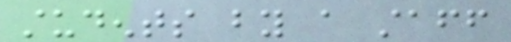students by a staff
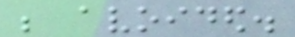be avoided.
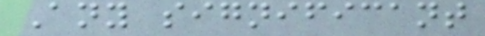Any significant
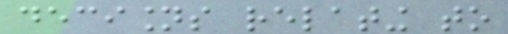decisions relating to
